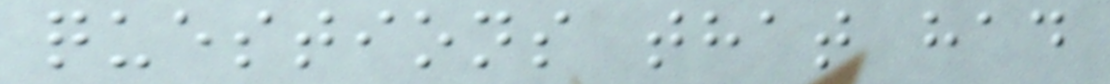questions that had
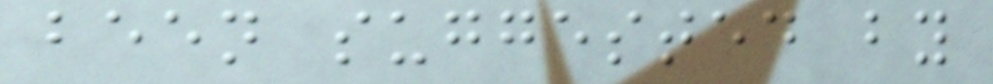been suggested by
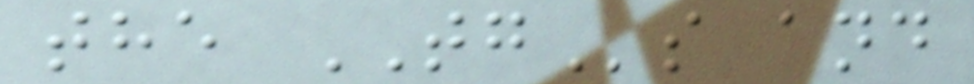the TGs and
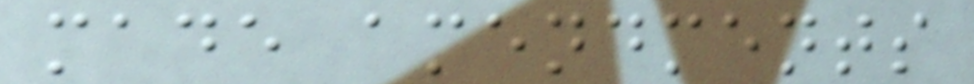made amendments
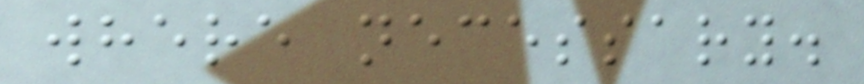where necessary.
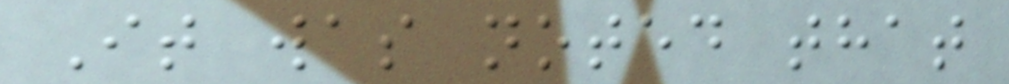It was noted that
